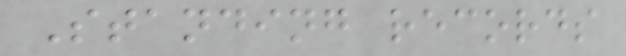Standing records
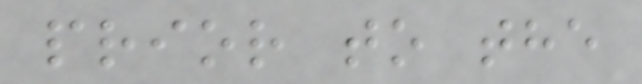prior to the
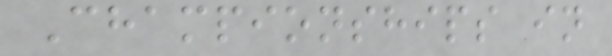Championships in
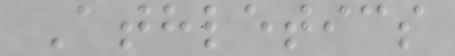Athletics
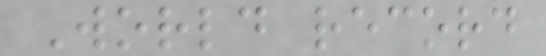World record
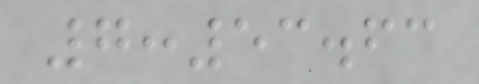7:53.63
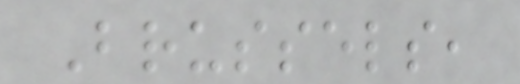Brussels,
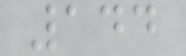144
